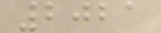2021
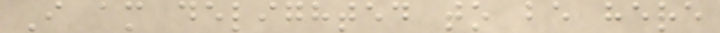I am delighted to be here
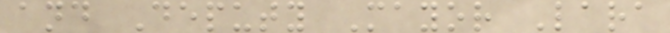and Deputy Mayor Lara
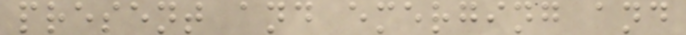present and emerging and
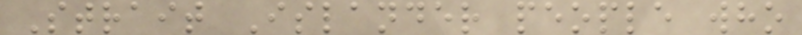Strait Islander people who
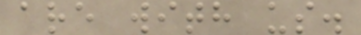are with us.
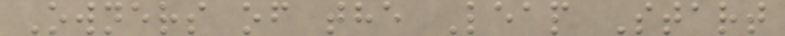Owners of the Leap Start
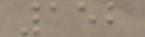152
